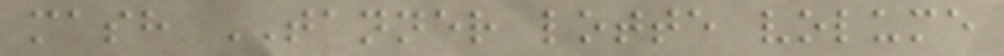mash TANNER lotte volume
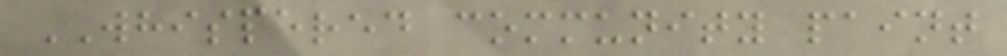WHISPERED community paint
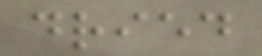dried
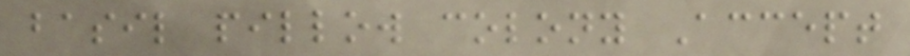basil pillow colony Accept
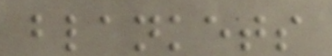blankets
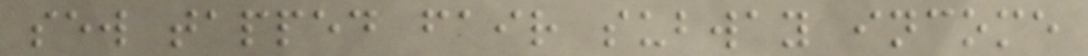sew tapped fair subway income
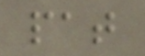pat
